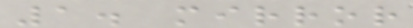1. mirror
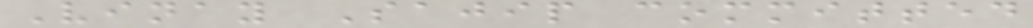Vinay Sajip committed
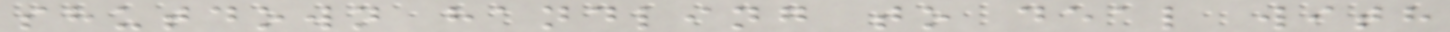shutdown handling to deal with
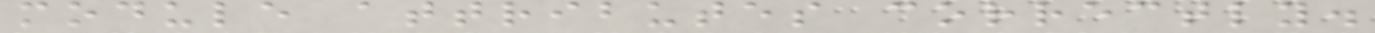module attributes correctly.
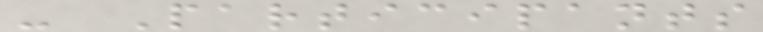- Participants
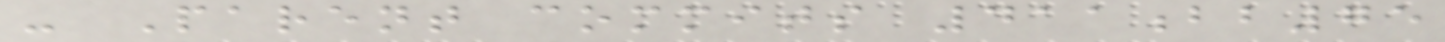- Parent commits 411bb75
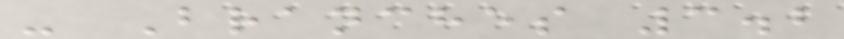- Branches 3.2
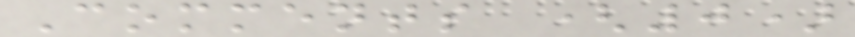Comments (0)
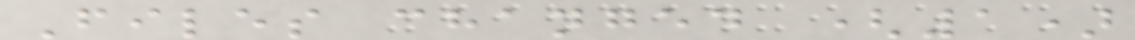Files changed (1)
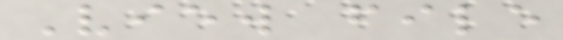View file
